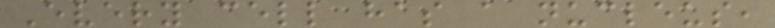Every cell has a nucleus,
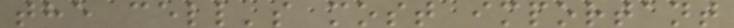the cell's most important
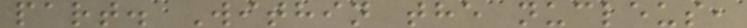part. Within the nucleus,
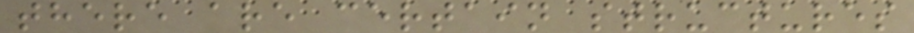there are certain structures
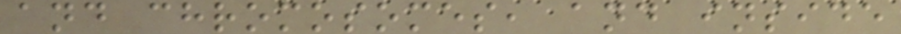and chromosomes, and inside
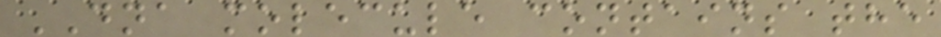DNA molecule contains the
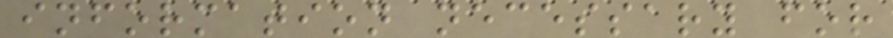information necessary for
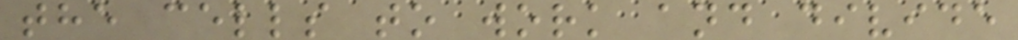the cells to work and divide
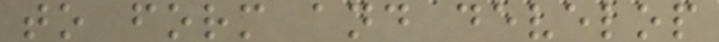to form and develop
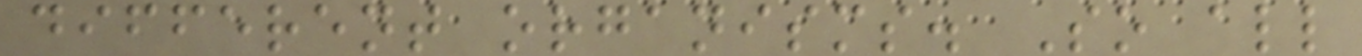different organisms. So all
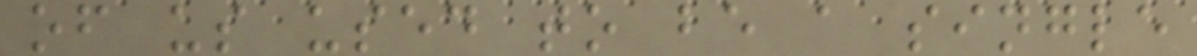of us used to be a single
